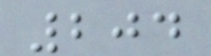204
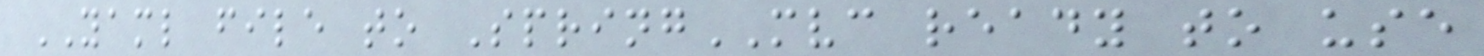YAML file to SpringMVC ready to use
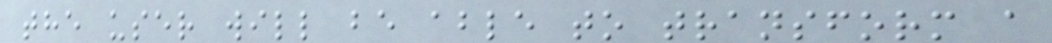the user will be able to transform a
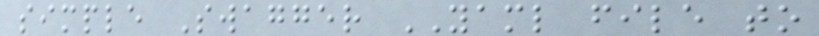simple Swagger YAML file to
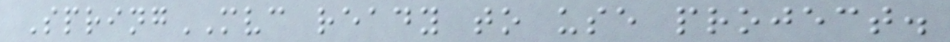SpringMVC ready to use project.
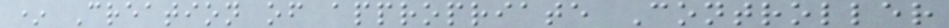* Creation of appropriate Controller
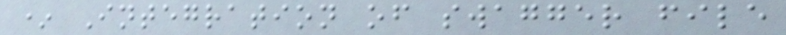* Integration of swagger file
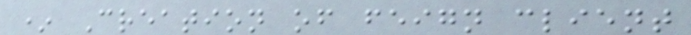* Creation of feign client
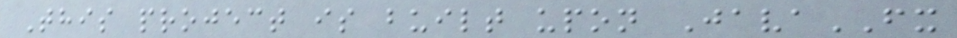This project is built upon JavaFX
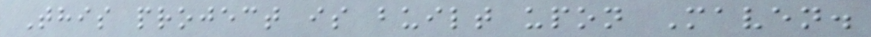This project is built upon Maven.
